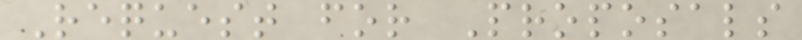Request for Proposals
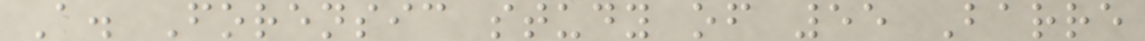A. Forensic study of 55 Barre
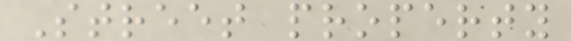Street property
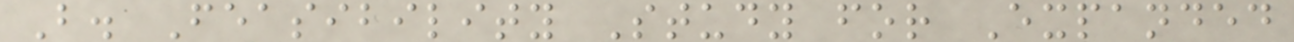B. Feasibility Study for Expanded
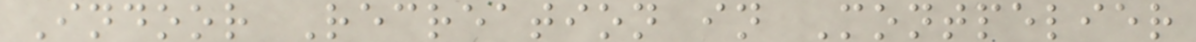Indoor Recreation in Montpelier
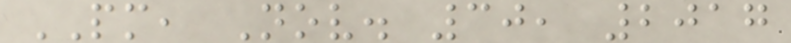PM, Nov. 30, 2017
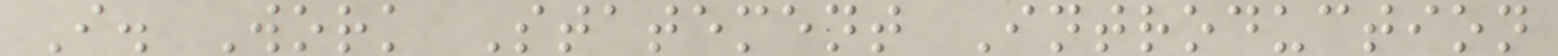I. Work Statement Introduction
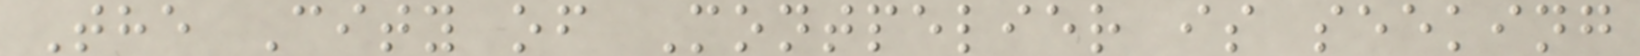The City of Montpelier is seeking
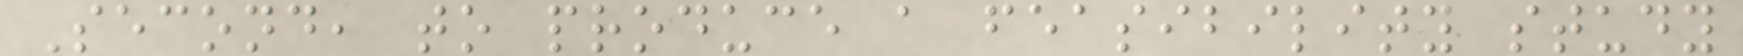Second, to produce a feasibility study
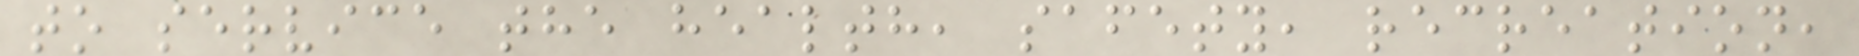to service the health, safety, recreation,
